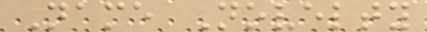Name Novelty
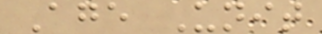Age Unit
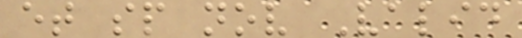et sp nov Valid
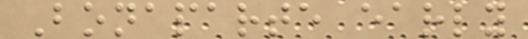Bonaparte early
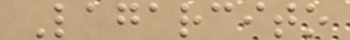Lagarcito
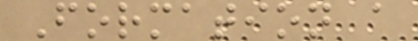Formation a
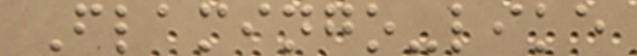Flamingo-like
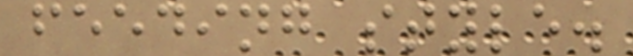feeding style.
